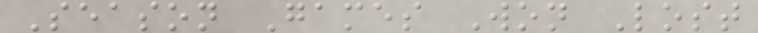Season Games Won Lost
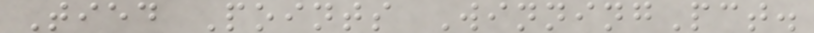Tied Points WinningPct.
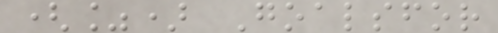(%) Goalsfor
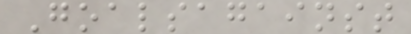Goalsagainst
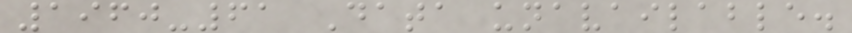1960-61 Data unavailable.
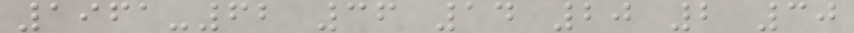1961-62 36 14 20 2 30
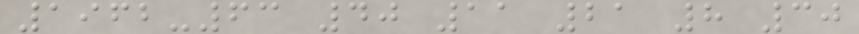1962-63 40 11 21 8 30
